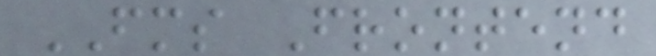FMS Frontend
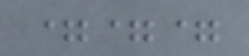===
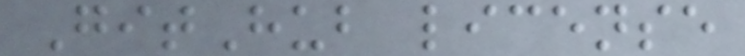GitHub license
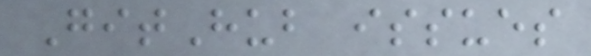GitHub issues
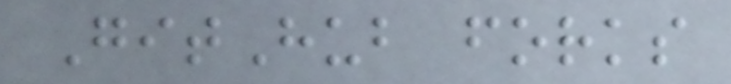GitHub forks
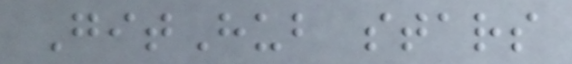GitHub stars
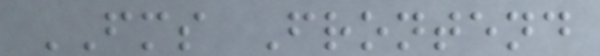FMS Frontend
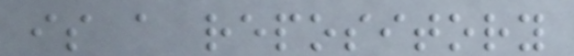is a repository
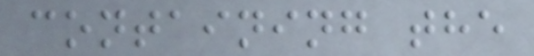containing the
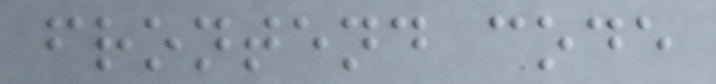frontend code
